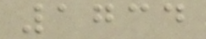1734
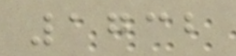1732
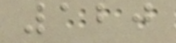120
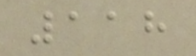118
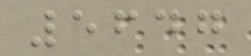5647
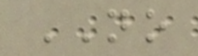NO
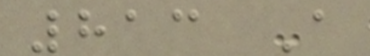813 A
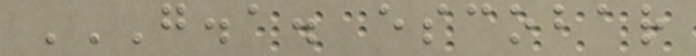G.A. ESCOBAR
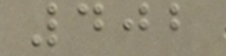402
